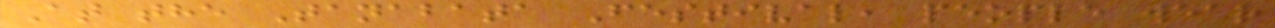At the Tanabata Festival, people wear
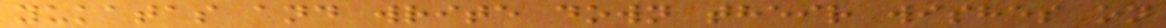yukatas and write down their wishes on
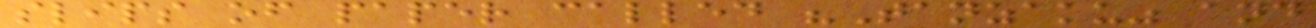slips of paper called "Tanzaku" and
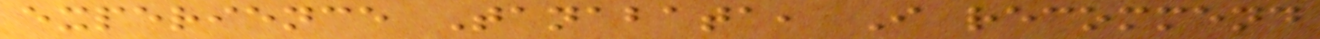experience Tanabata, I recommend
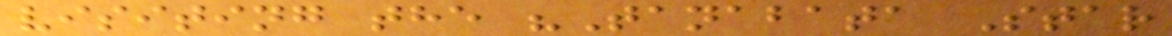visiting the "Tanabata Star
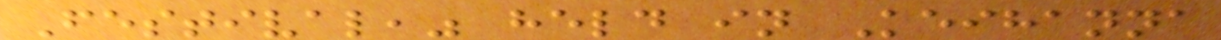Festival," held in Keihanna
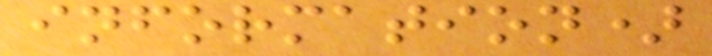information)
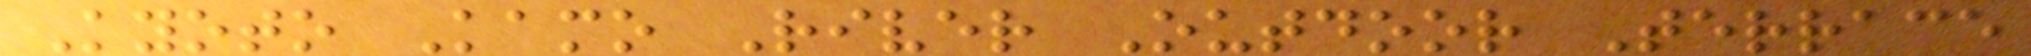Kyoto Kamo River Outdoor Terrace
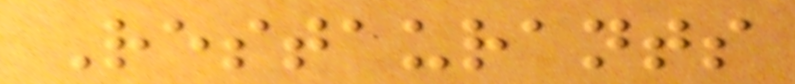Restaurants
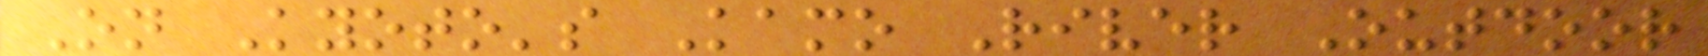On Kyoto's Kamo River Outdoor
